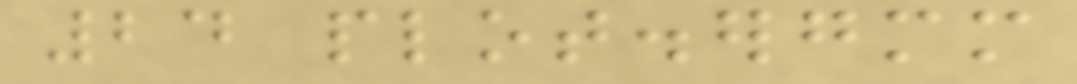24 plot.ergmm
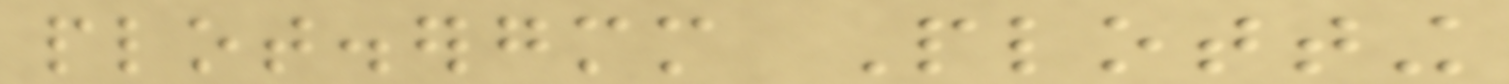plot.ergmm Plotting
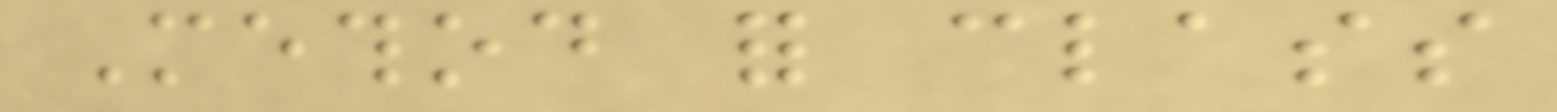Method for class
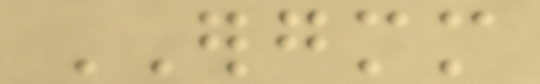ERGMM
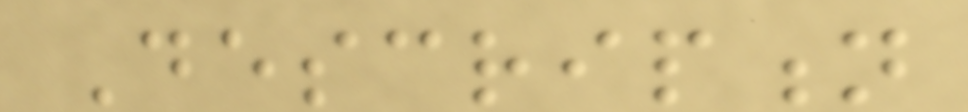Description
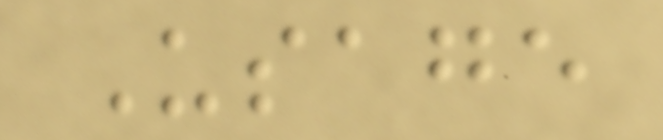Usage
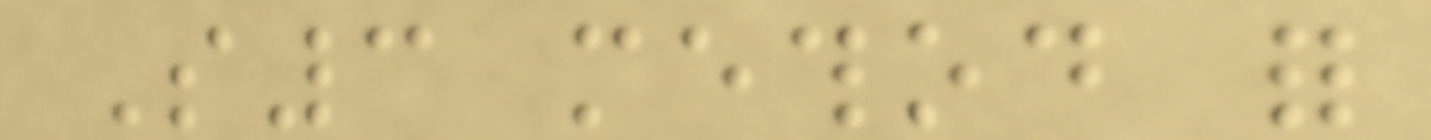S3 method for
